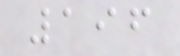196
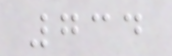734
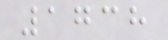1738
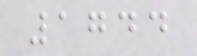1744
